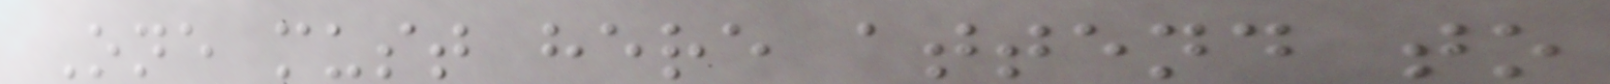One must here attend to
